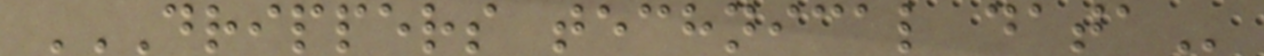DRIPPERS TECHNICAL DATA
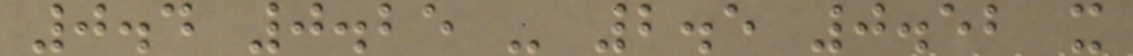0.4 0.25 - 2.5 0.52 x
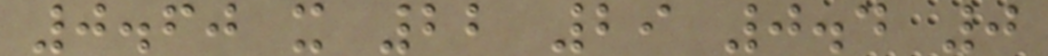0.60 x 22 29 0.4 0
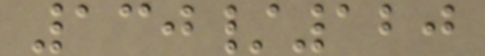130/120
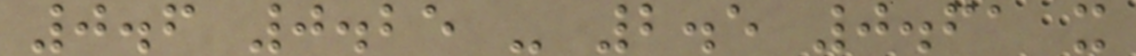0.6 0.25 - 2.5 0.61 x
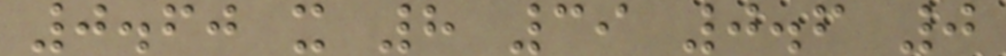0.60 x 8 39 0.6 0
